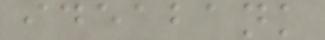ideabank
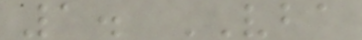1. VBA
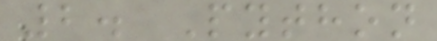2. Python
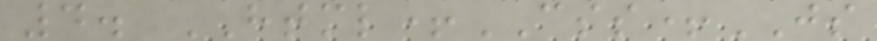4. HTML+CSS+JS
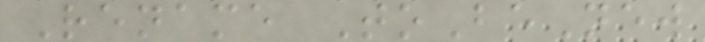Rename ToBeNew
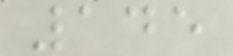145
